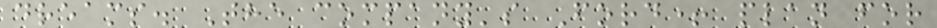dreams. The company's Ford+ plan for
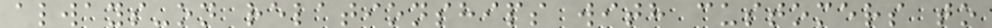always-on relationships with customers to
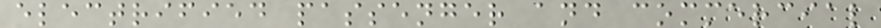electrified passenger and commercial
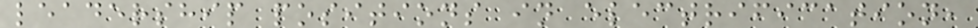leadership positions in electrification,
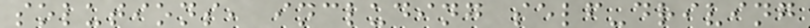solutions, including self-driving
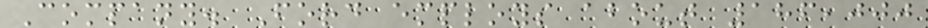Company. Ford employs about 186,000
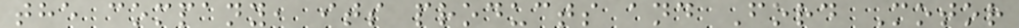the company, its products and Ford Motor
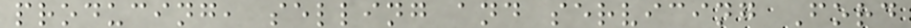producing, selling and servicing Ford
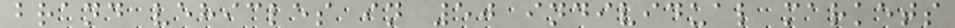brand vehicles in 50 individual markets
